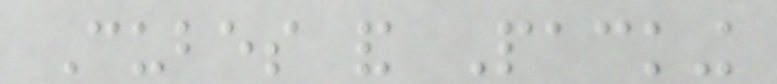Cubes and Packing
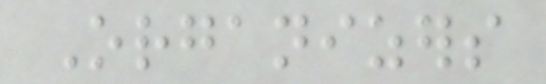Organizers
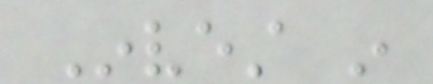Invest in
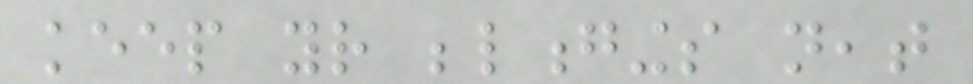keep your belongings neat
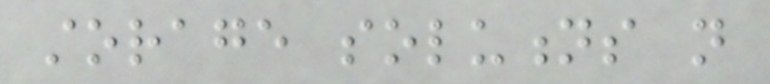storage solutions not
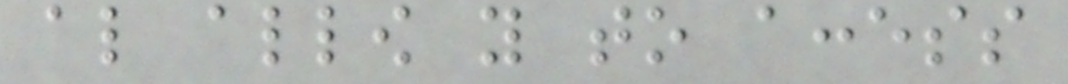also allow you to access
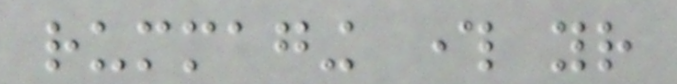rummaging through your
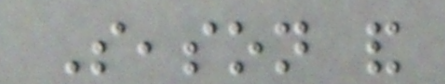Season and
